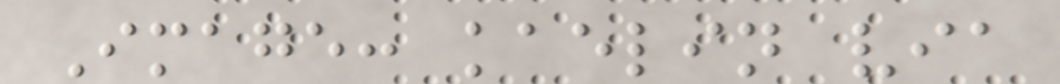Image: kaelin via
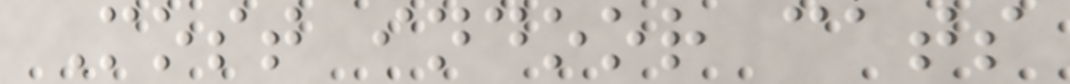Most indoor cats
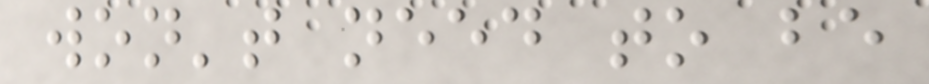won't need to be
